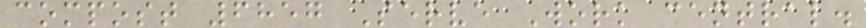compost 6857 Serve Work central.
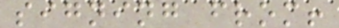signing from!
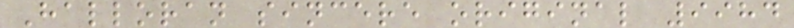Halloran sincere original 9984
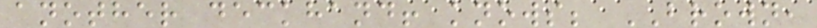another deckhand! knows; BROWN,
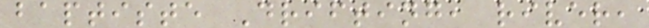baptiste Drifting, river,
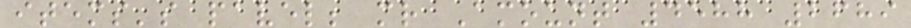items's pavel; mr Amount 4588 2689
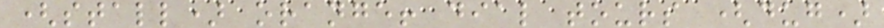(stall) orange! dial tours (dug)
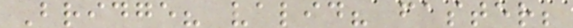Bridge? valid? faster;
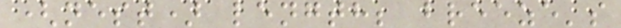(nest) length; breeze's
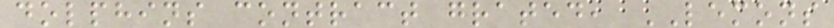dolphins contract grated, LEMONS
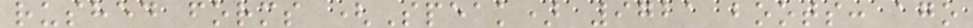rushed forms (Speak) 9721 boots: ago
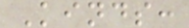Kinds:
